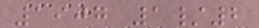1907 1/2
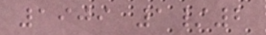1909 1/2
